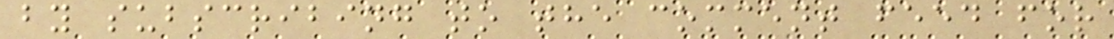by subscribing to the comment feed for
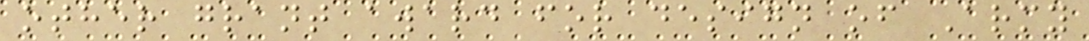other grant award for design of Army
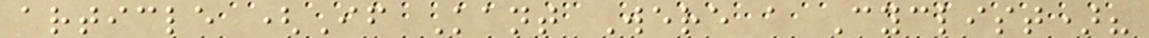article (If Kant Were a Cyclist)?
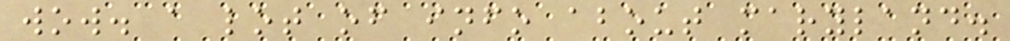wow. a lot of info about maryland.
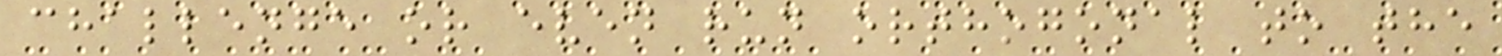challenge or even run orthogonal to the
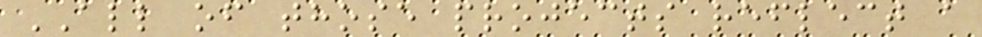ALL of those projects reflect a
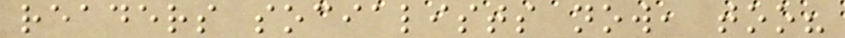readers socialists now, too?
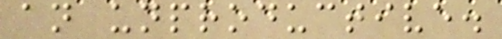an unproductive.
